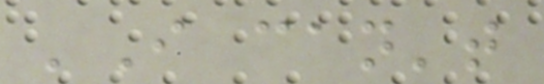'I can't
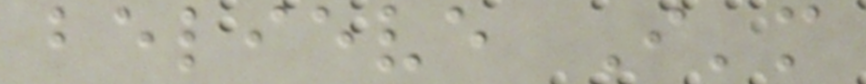believe I'm
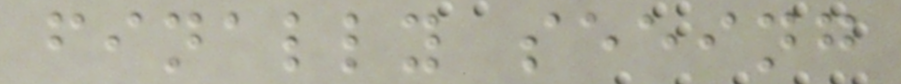finally seeing
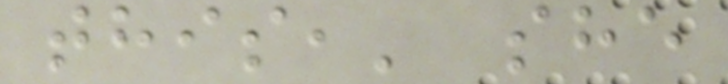this,' she
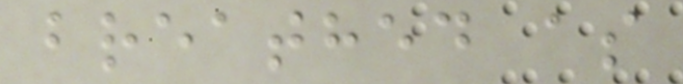breathed as
